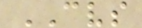CVS
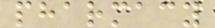pharmacy
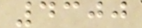4300
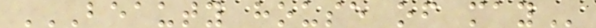BEAUTY HOUSE OF MAY
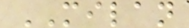MILAN
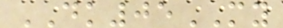DK05MY
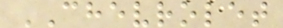CHEVROLET
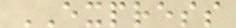EXPRESS
